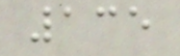135
